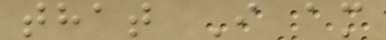that I am
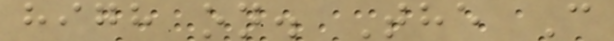high on. The C
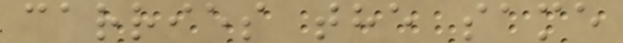carries the same
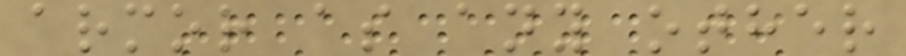armor as any other
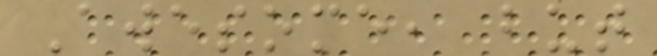Awesome, but
